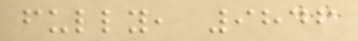fully, 9846
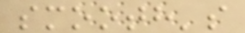smooth's
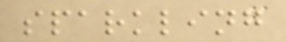sparkling
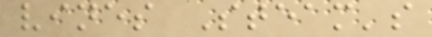vines Steam's
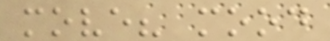move? mood
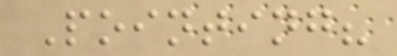Pointing?
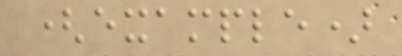(example)
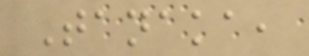Tanaka,
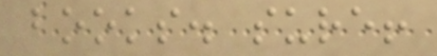books. sure!
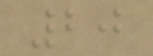20
